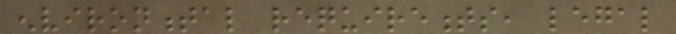environmental requirements, legal
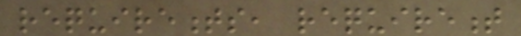requirements, requirement
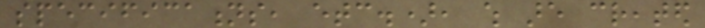specifications, etc.), which are created
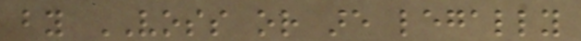by VOSS or are legally
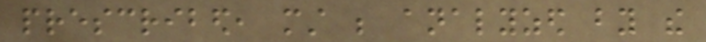prescribed, must be analyzed by the
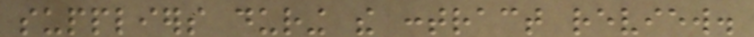suppliers during the contract review.
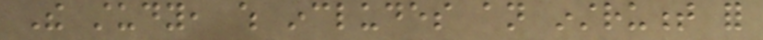The study, which includes an instrument for
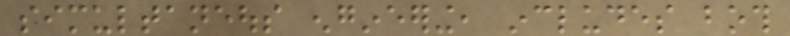simultaneous engineering, includes both
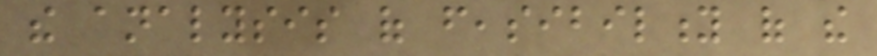the analysis of feasibility of the
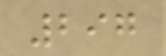297
